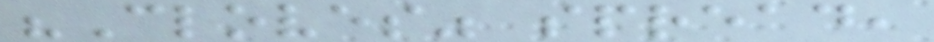"Cloves" spread,
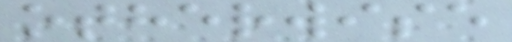otherwise
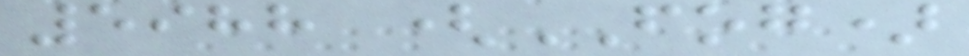5988 (FOG)
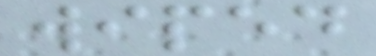wiped
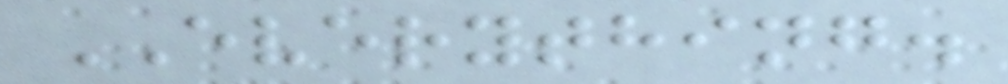EVERYTHING.
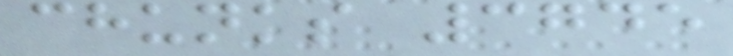chunks 3745
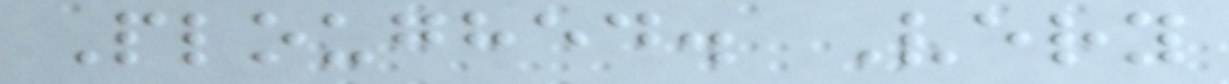Ploughed. Very
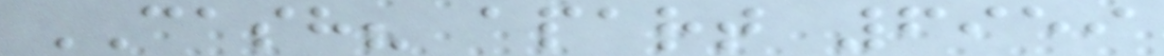CASH? apart 6959
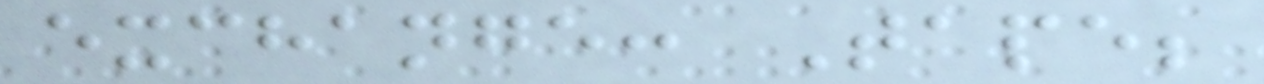exchange: Tape;
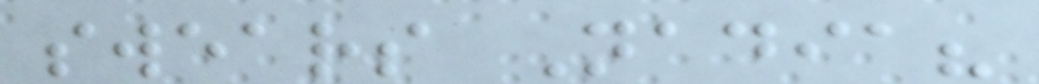swears Nadia?
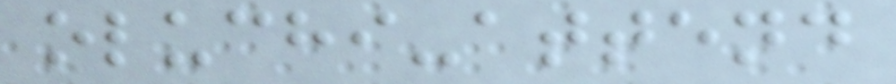oluchi-attend
